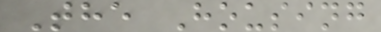The Housing
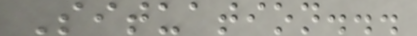Situation...
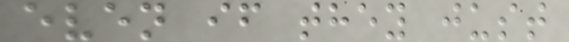even if they just
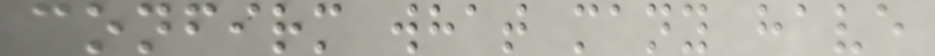confirm what many have
